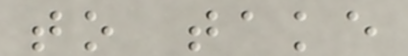to take
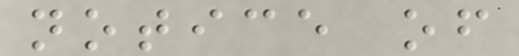notice of
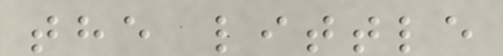the little
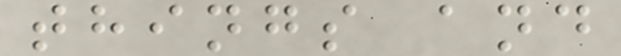things and
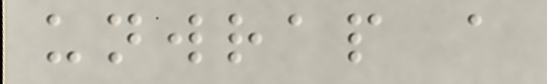unwrap a
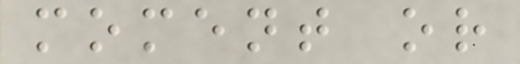moment or
